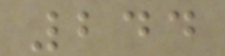244
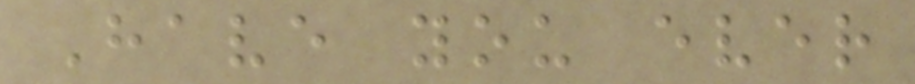Have you ever
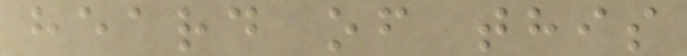heard of this
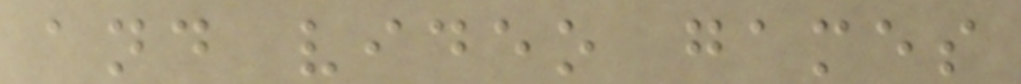and video games
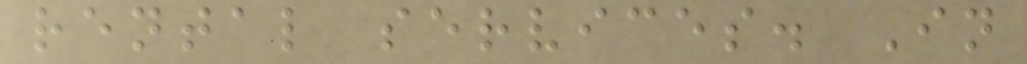rental services. In
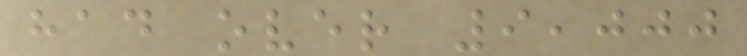had over 9,000
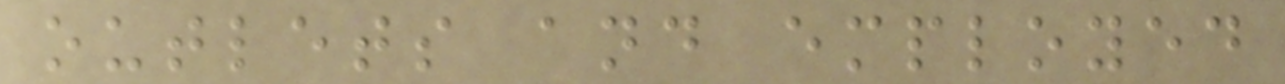outlets and employed
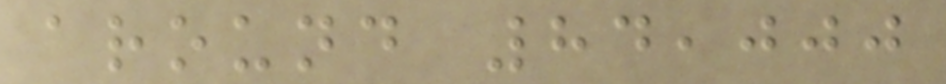around 84,000
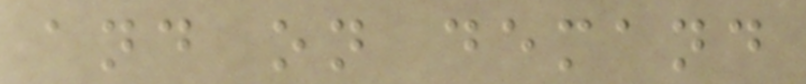and on demand
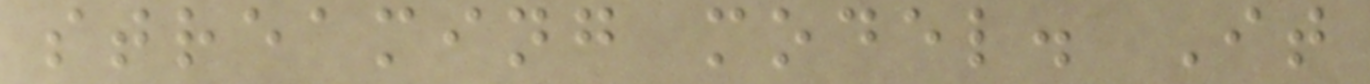streaming model. It
